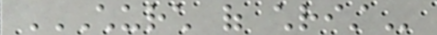CHURCH OF CHRIST
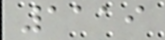1119
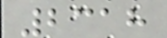2318
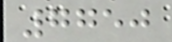7750
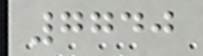7740
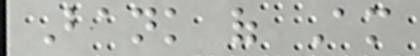Bank of Am
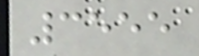3555
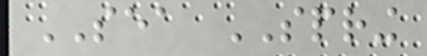SEA SPRING
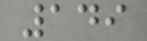149
